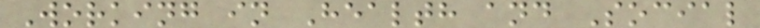Working in Health and Social
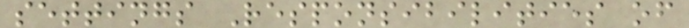settings Responsibilities of
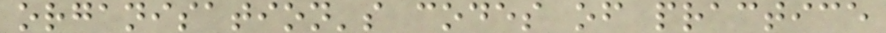organisation's codes of practice
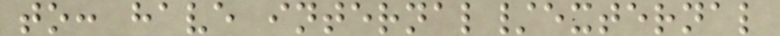to: have internal/external
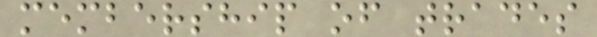membership of trades
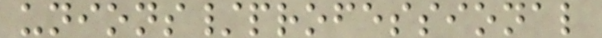unions/professional
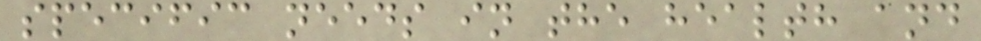specific needs in the health and
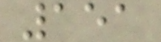151
